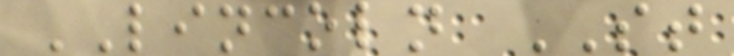LINCOLN ST
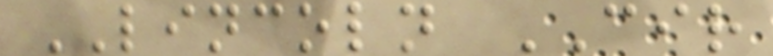LINCOLN CIR
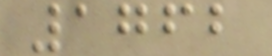1762
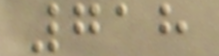718
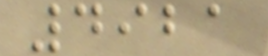4921
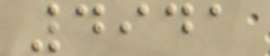4941
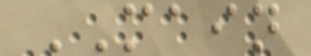MAIN
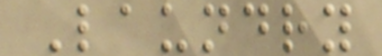Laundry
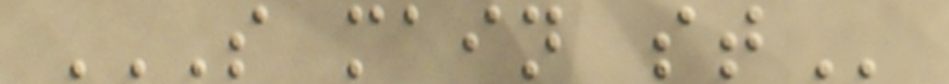S MAIN ST
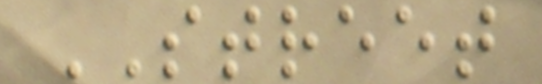STREET
